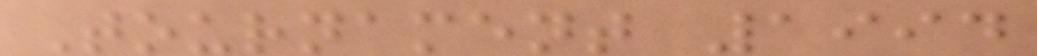Tournament 1994
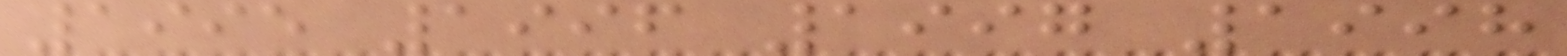1995 1996 1997 1998
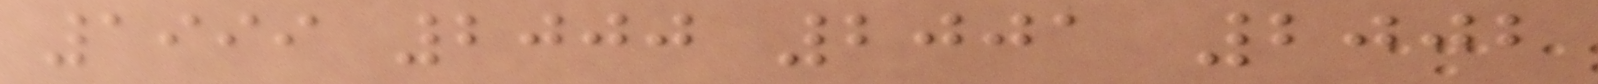1999 2000 2001 2002
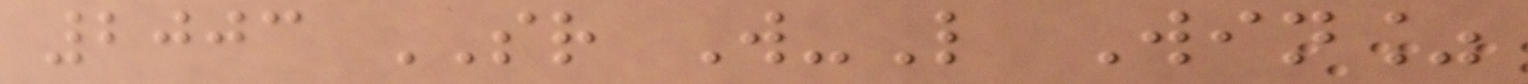2003 SR W-L Win%
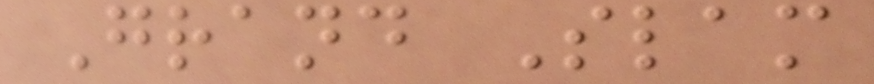Grand Slam
